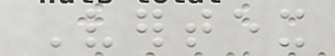Vertex
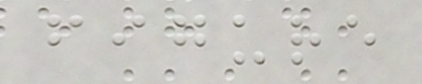figure
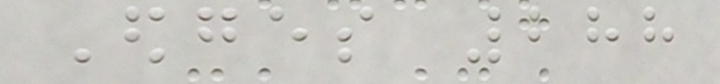Edges 288
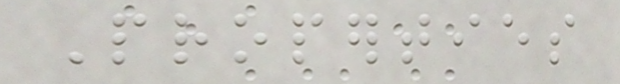Properties
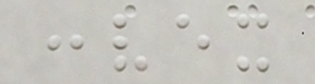convex
